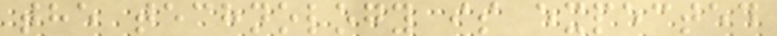the technology is expected
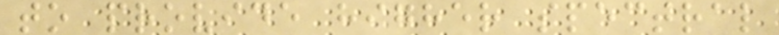to provide higher spectral
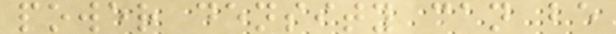power density can be
